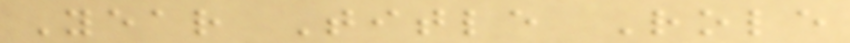Year Title Role
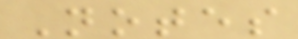Notes
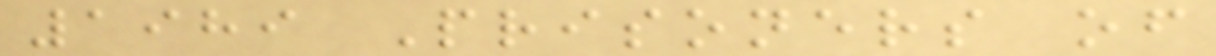1989 Prisoners of
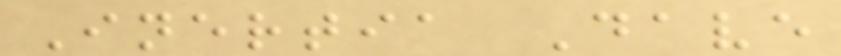Inertia Dave
